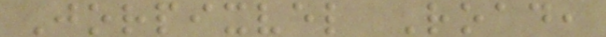Jorpixvel Road,
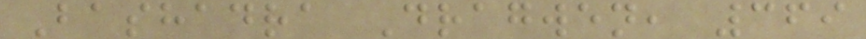Bashadra Dragwen, 369
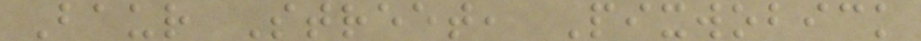Baur Street, Pixwobick
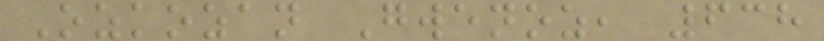Ozkozan Gwenoz, 638
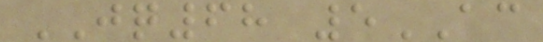JQ68 5AC
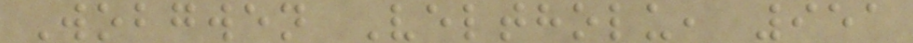Wobgwen Veltholu, 951
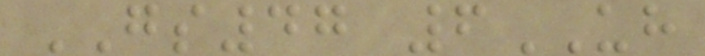GS47 6UH
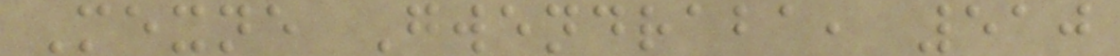Mexne Gwendraba, 510
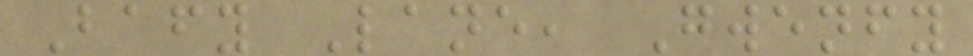Bafy Lane, Gwenfy
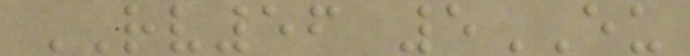RV56 5EU
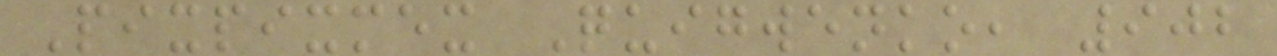Pixpixmex Quigwenko, 902
